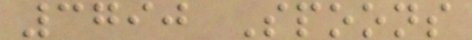3790 Spoons
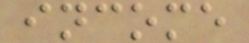income
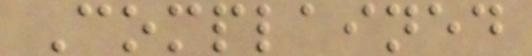Complained
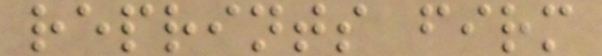reprints firm
